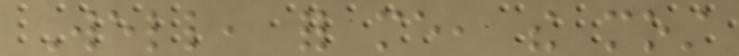Well, for me, the most
